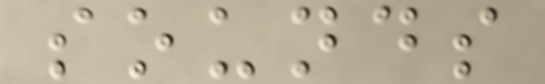sounds
